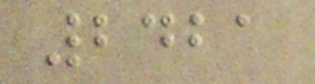2421
